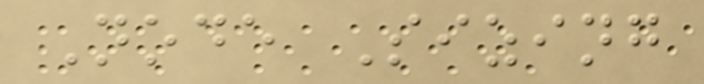Node Sizing
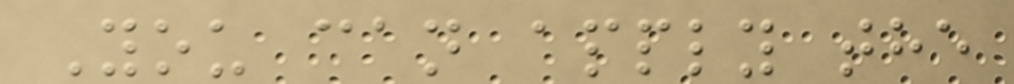You can apply the
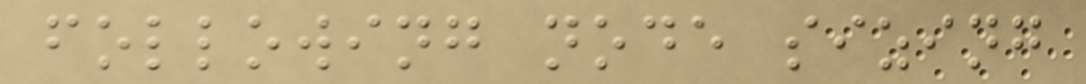following node sizing
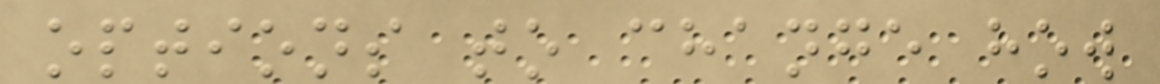options to change how
